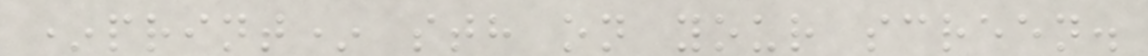*print* sth on your screen.
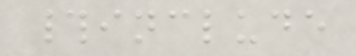#include
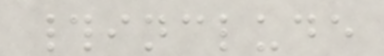#include
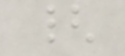{
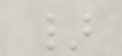}
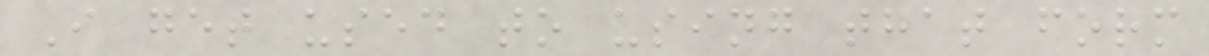I get used to using that form
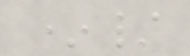*/
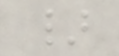}
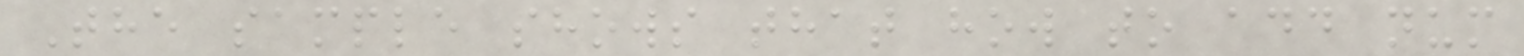The sample shows that how to add num
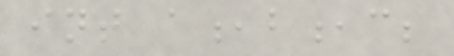int a,b,c;
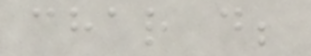char d;
